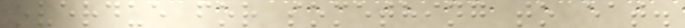overdue for something to eat.
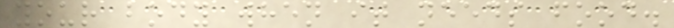your body when it needs food.
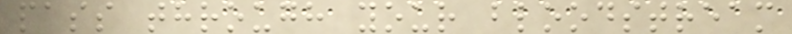pass through your bloodstream
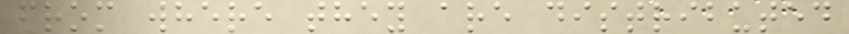from where they are distributed
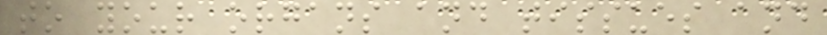to your organs and tissues and
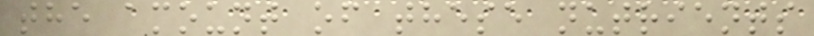the amount of these nutrients
